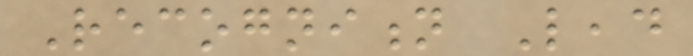Recognition Lead
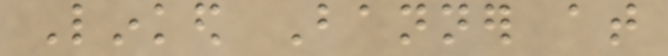Linked Banner at
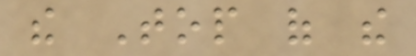the Top of the
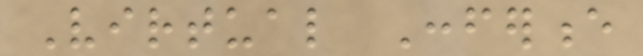Virtual Conference
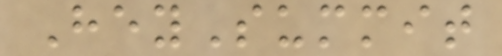HeySummit
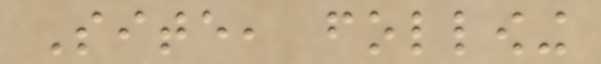Site, following
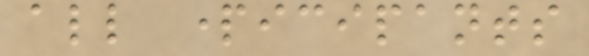all participants
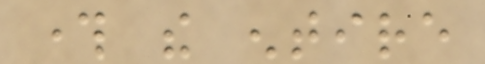through the entire
